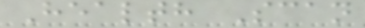Health Scan
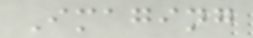Imaging
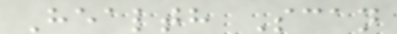Health Scan
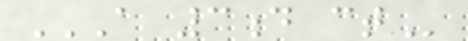A 3D CT
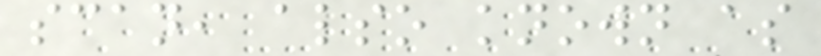scan, also known as
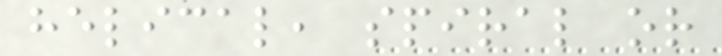helical, spiral or
